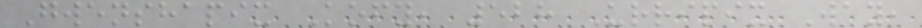Gwenshapix Kofy, 528 Urripix Way,
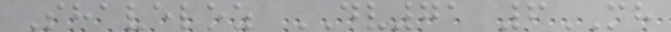Shaveloz DV71 6MH
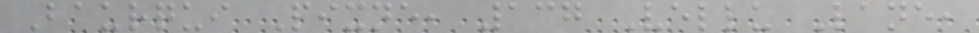Baurqui Pixne, 137 Vellu Lane,
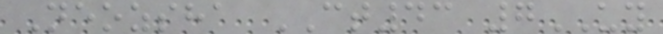Neozsha CT43 7UY
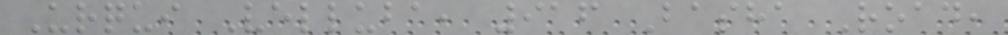Urqui Velluba, 916 Basha Road,
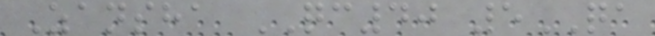Zansha QC40 5QA
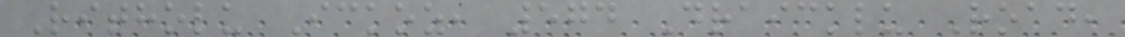Ritholu Ickoz, 574 Draicklu Road,
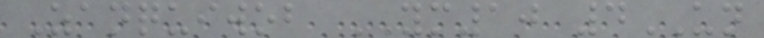Zanquiwob YM10 4UN
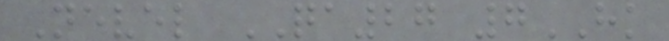Nevel QA27 7HK
